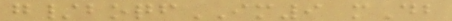g/boqfIM9 mDb
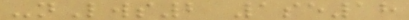-nLws2 1se18
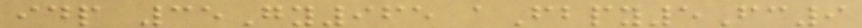idp 35Gy965 aFbpy5Fc9
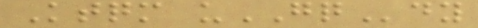Ktqm uGQdy
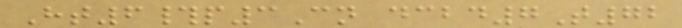Ht6#p3Cn dcbd7T72
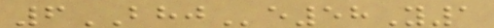6BHJe58Y1
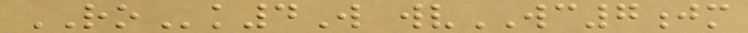ROk4W wvWC7jm
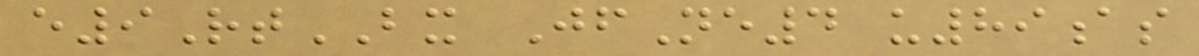e9RtBX JfNe4 u89as
